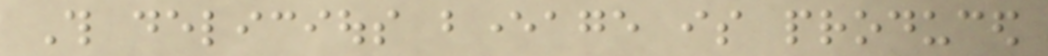This delicious beverage is produced
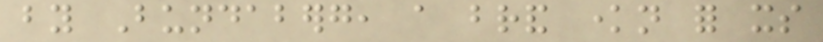by Bundaberg, a brand known for its
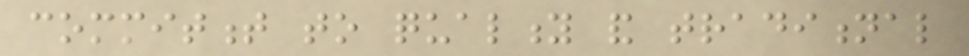commitment to quality and traditional
